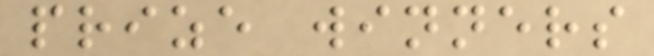prize winners
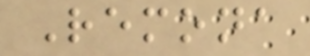Remona
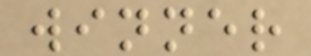winner
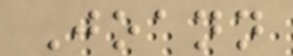Joann
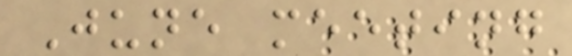June meeting
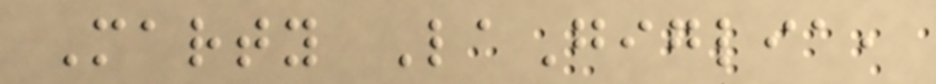Marty LaGiglia,
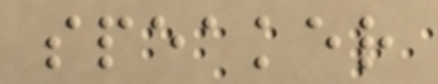speaker
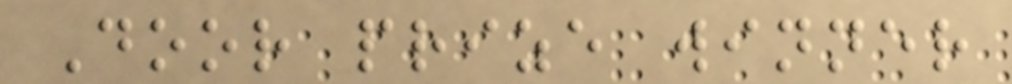Door prize winner
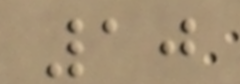10
